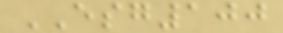ESG100
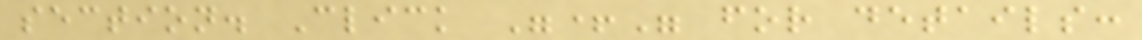section. Click "+" for details:
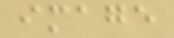image
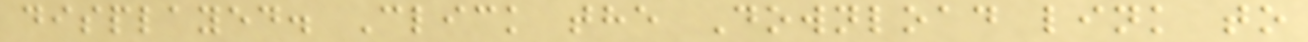displayed. Click the Download link to
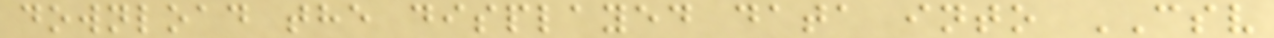download the displayed data into CSV
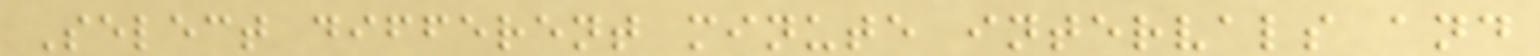Select different minute intervals and
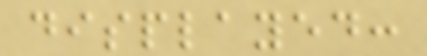displayed:
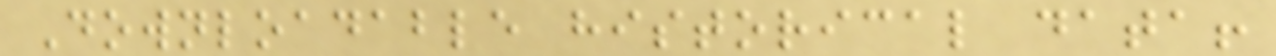Downloadable historical data!
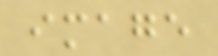image
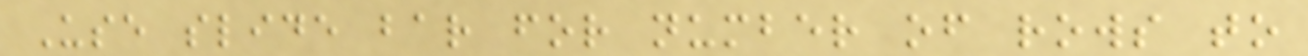Use slide bar for number of rows to
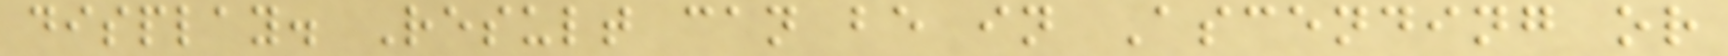display. Result can be in Ascending or
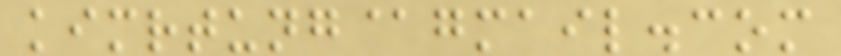kimrtung@gmail.com
